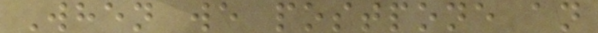When we postpone an
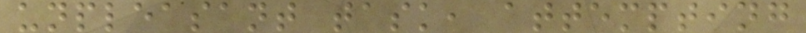unpleasant task, attempting
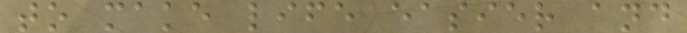to make life easier and
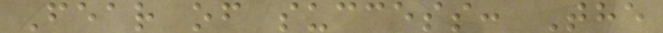Fear of success: The
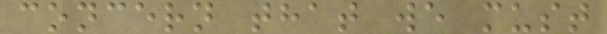concern that we must
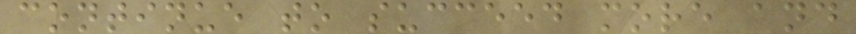continue to succeed more and
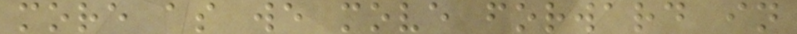more as we move forward in
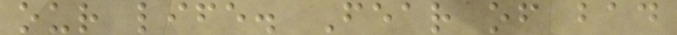our life. Fear of bad
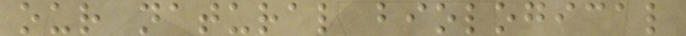our natural biological
